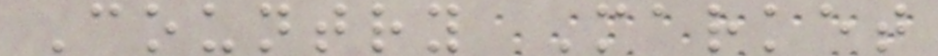Country Market
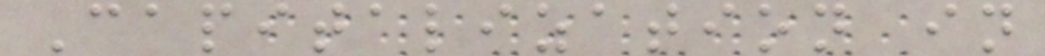Capitalization in
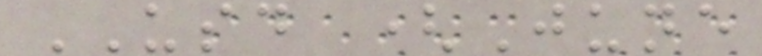USD (June
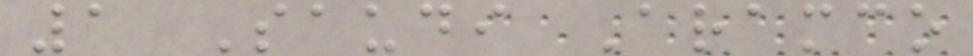1 Saudi Aramco
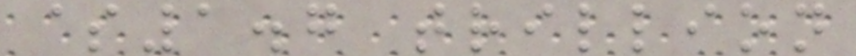$1.7 trillion
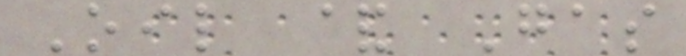Oil & Gas
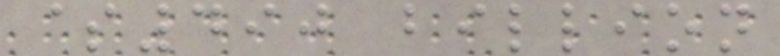$490 billion
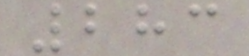283
